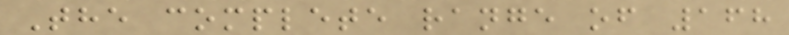The complete range of 168
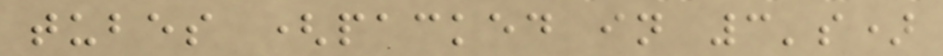tubes (packed in 3's)
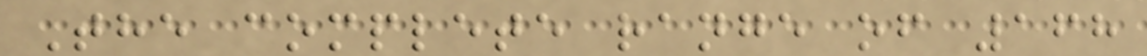The complete range of 168
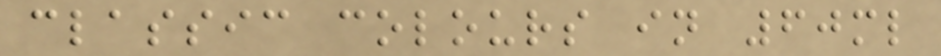classic colours in 60ml
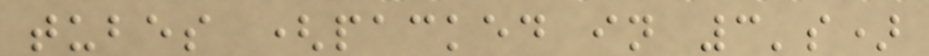tubes (packed in 3's)
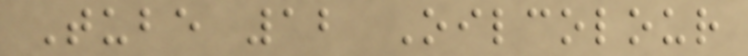Tube 12 Oilcolour
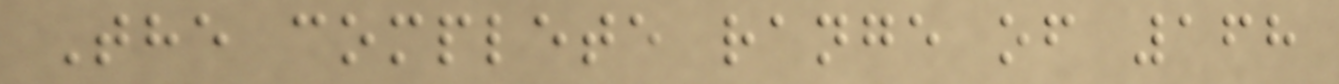The complete range of 168
